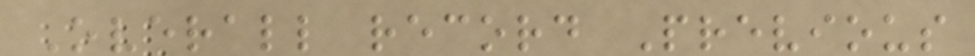Overall record Previous
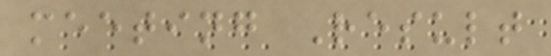meeting Result
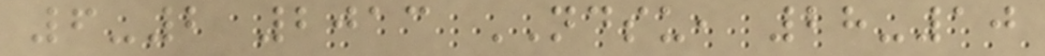6-2 2013 NDSU, 28-10
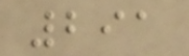291
